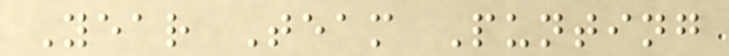Year Team Punting
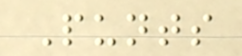Punts
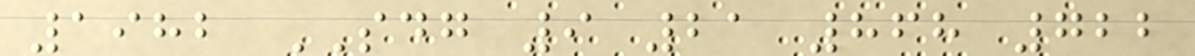1982 SDG 9 21 868 722
